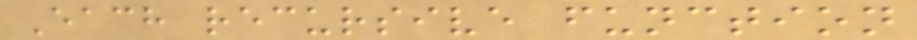Each recursive function
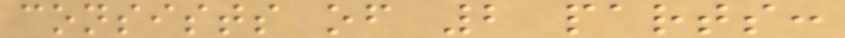consists of 2 parts:
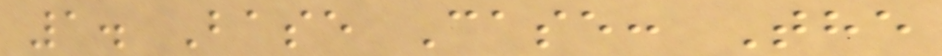1. Base Case: The
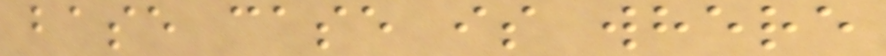base case is where
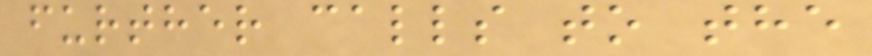further calls to the
